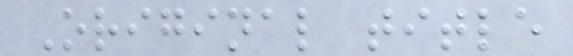Original title
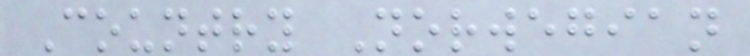Country Norwegian
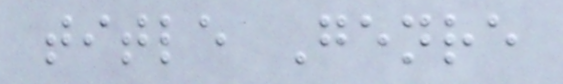title Genre
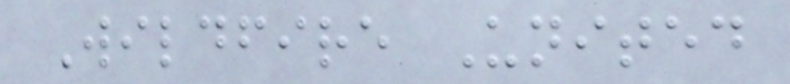Wildfire United
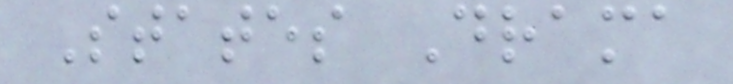States Drama
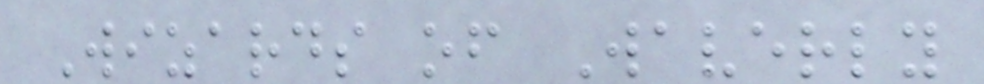Wizards of Waverly
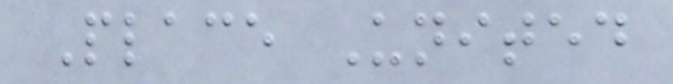Place United
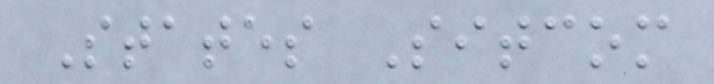States Sitcom
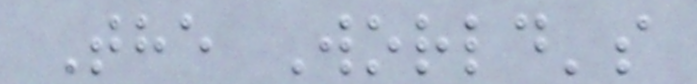The World's
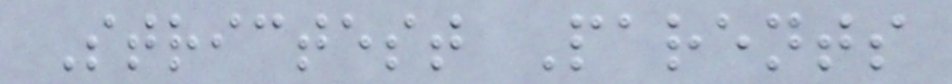Strictest Parents
